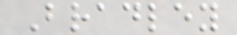Bradley
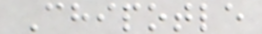Chipotle
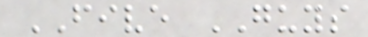FIVE GUYS
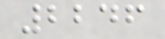2246
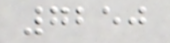7250
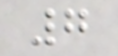7
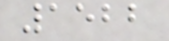1522
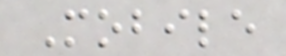Mobile
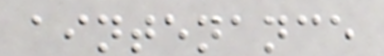aintenance
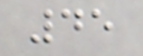45
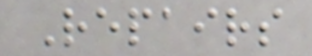Repairs
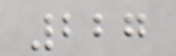227
